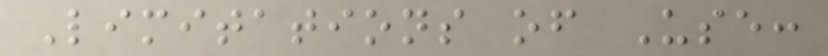Limitations of Use:
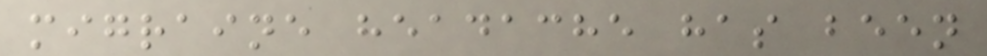migraine headache has been
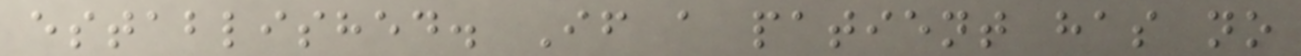established. If a patient has no
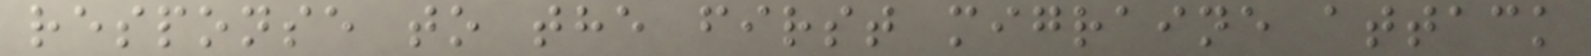response to the first migraine attack
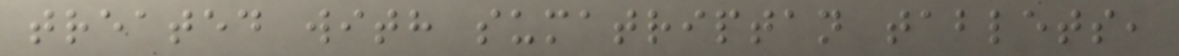treated with sumatriptan tablets,
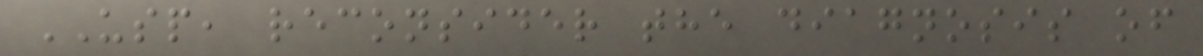USP, reconsider the diagnosis of
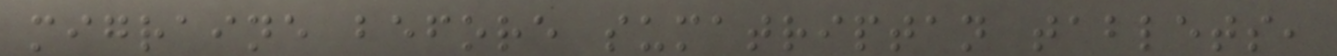migraine before sumatriptan tablets,
